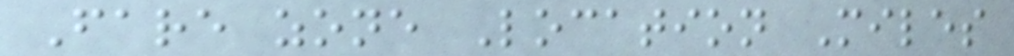Fare zone Location Miles
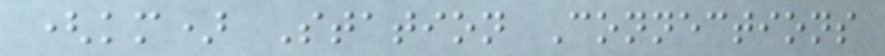(km) Station Connections
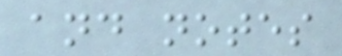and notes
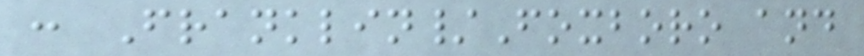: Franklin/Foxboro and
